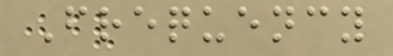Frequency
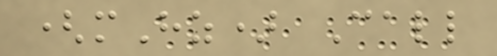(mHz) Call
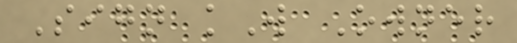Sign kW Owner
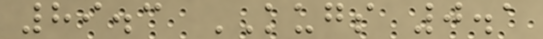89.3 KUGS 0.1
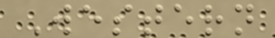Western
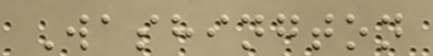Washington
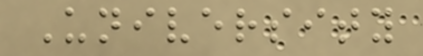University
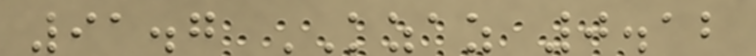91.7 KZAZ 0.12
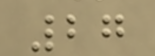27
